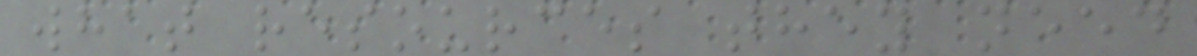what resources they need
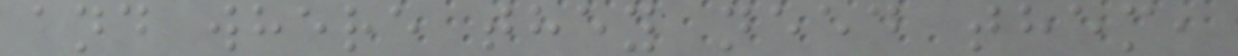and where they need them,
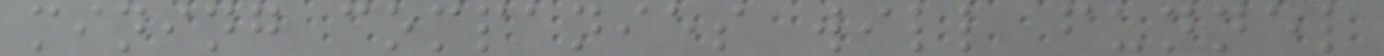mining companies will funnel
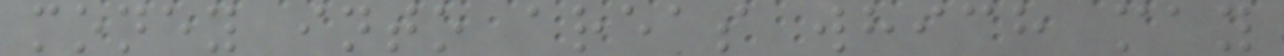money into areas which may
